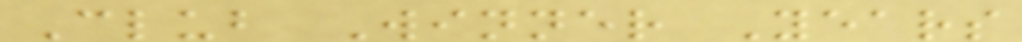Club Winner Years
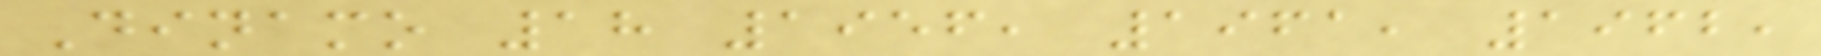Dinamo 18 1956, 1961, 1962,
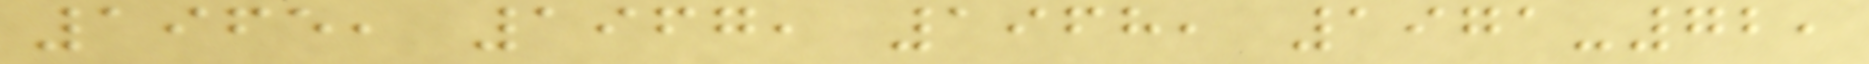1965, 1967, 1968, 1971-72,
